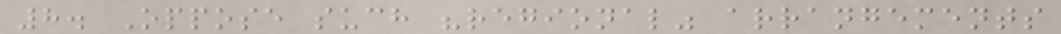8. Oppose such "regional" arrangements
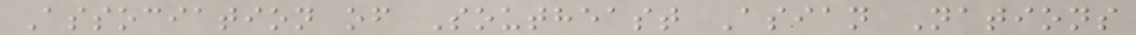Association of Southeast Asian Nations
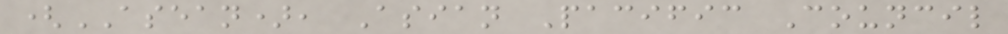(ASEAN), Asian Pacific Council
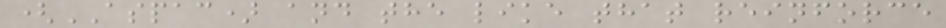(ASPAC) and the like that reinforce
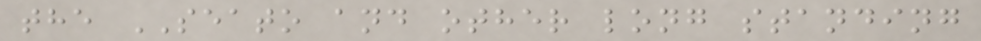the SEATO and other long standing
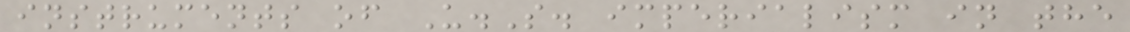instruments of U.S. imperialism in the
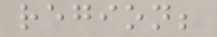region;
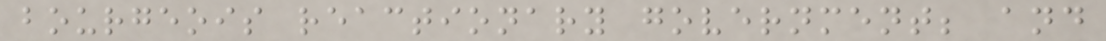bourgeois reactionary government; and
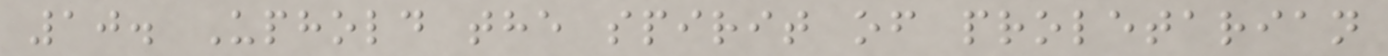10. Uphold the spirit of proletarian
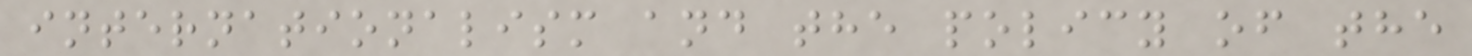internationalism and the policy of the
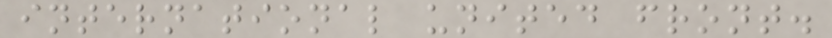international united front.
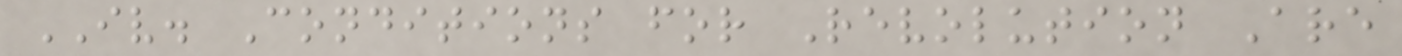IV. Conditions for Revolution Are
